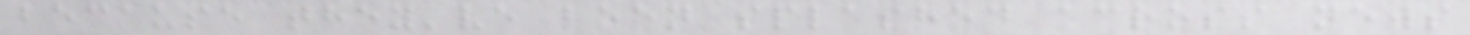because they've been splashed across news
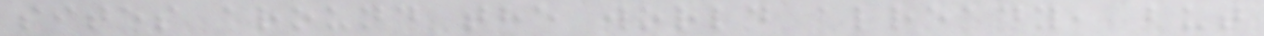sites around the world already, but
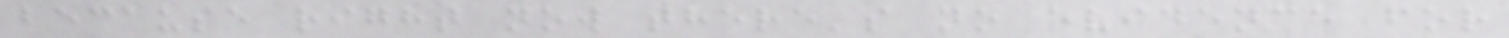because right now there's no evidence for
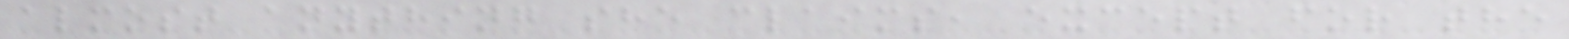almost anything she claims, except for the
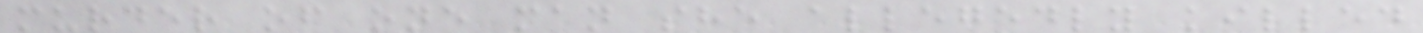murder of one man she allegedly killed
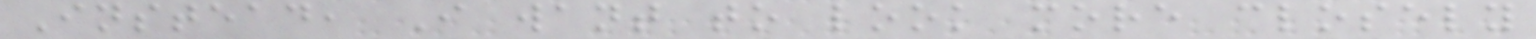Instead, I want to look more closely
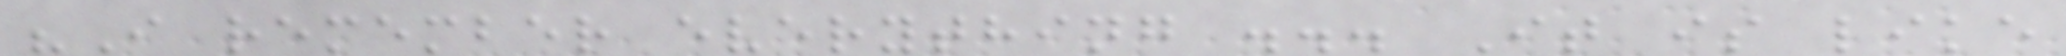"I remember everything ... It is like
